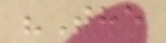"The
